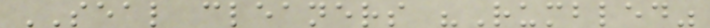SEAL cleaners "Rumbled"
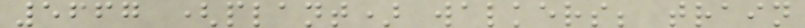5667 (plant) walkers; train
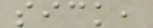sick,
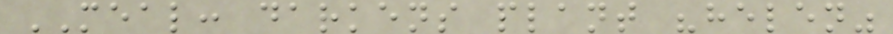MEAL: darkens plant "helen"
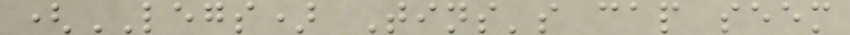(LEGS) Tins's cap seem
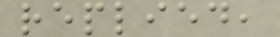replied,
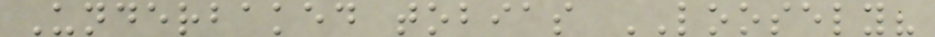Underbaked tobias LOOSELY?
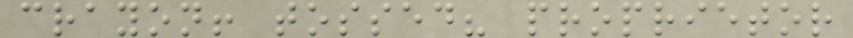crayon! tossed? proprietor
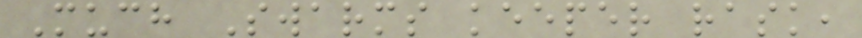Much Swarms keeper rask,
